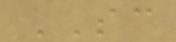SC
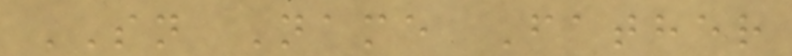SN Name Father
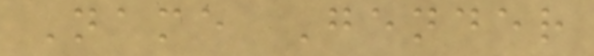Name Gender
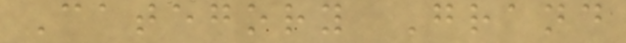Category Grand
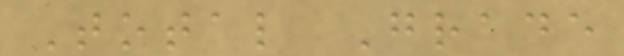Total Grade
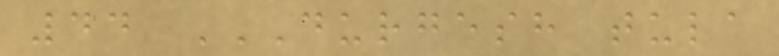44 DURGESH TULA
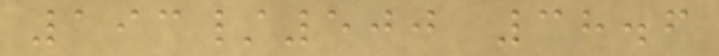193/500 38.6
